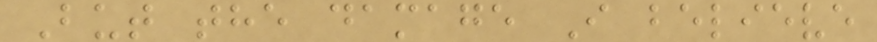But the damage I believe
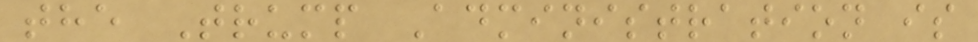the Trump Administration is
